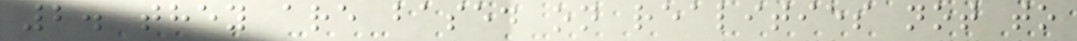2. they are based on realities not to
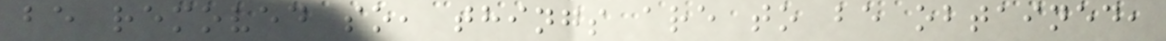be removed so, things are to be obtained,
